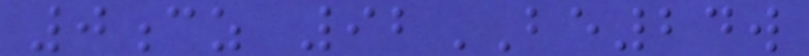0cz 92BE24w
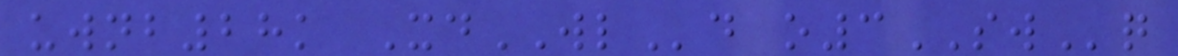uwnb28k XdWLd o3SWq
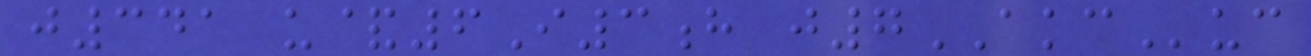j341 u&6I3h j7AKCuc
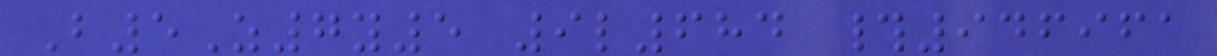B5Z7y5 9l684 #946961
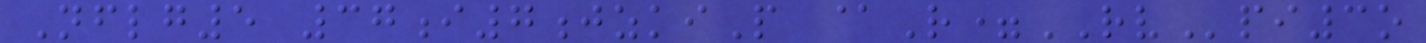Nflg5 37i7jzkiP @R=RVpi3o
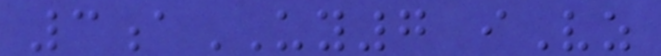3aUY7 iVz
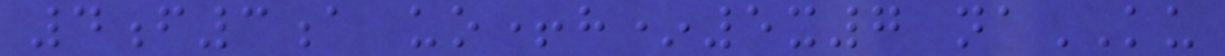4f3a uo+h*5x7 naKU
